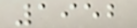1952
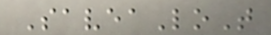SaveaLoT
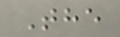The
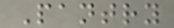Pantry
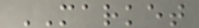MARKET
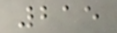215
